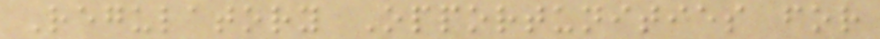Regulatory Opportunities for
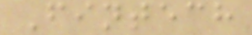Fintech
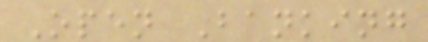Open Banking
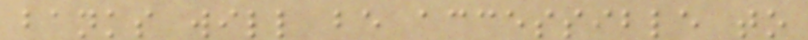banks will be accessible to
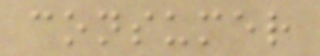consumer
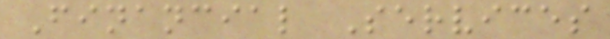Financial Services
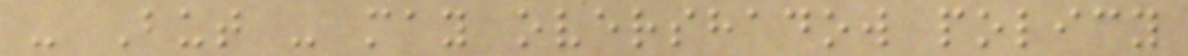- But - may overshadow policy
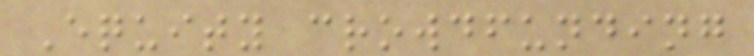Equity crowdfunding
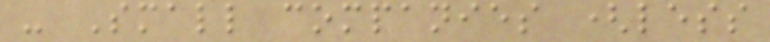- Small companies (less
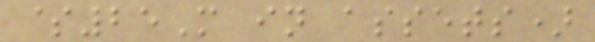$25M in assets)
